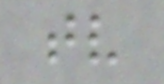tv
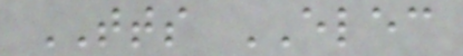TTS ELEC
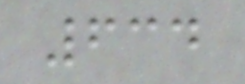634
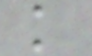k
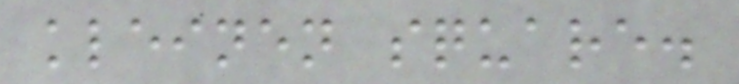kleinen square.
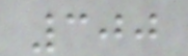300
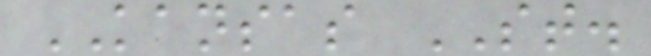KANSAS ST.
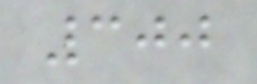300
